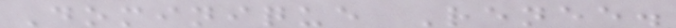Dominique Renee.
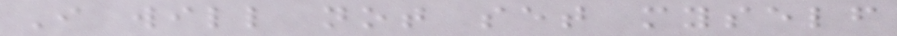I will not set myself
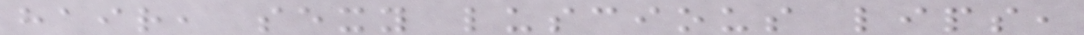hair, sexy luscious lips,
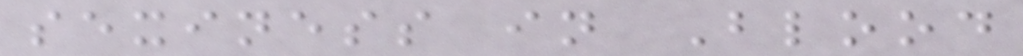sexiness in Blood
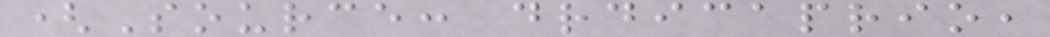(Source: drdicaprio,
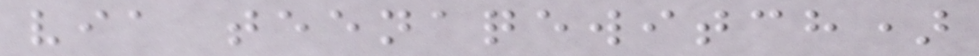via teenaqewitch)
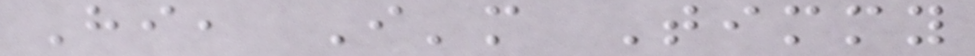Hi, I'm Timmy
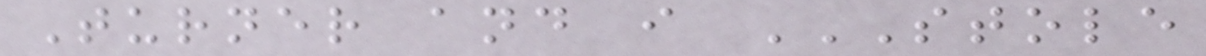Turner and i STOLE
